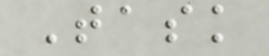Task
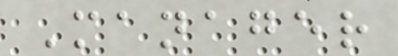Manager
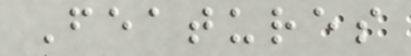Features
